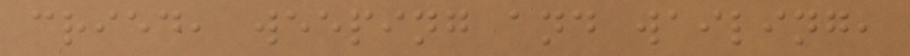cried, weeping and wailing,
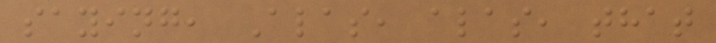saying, Alas, alas, that
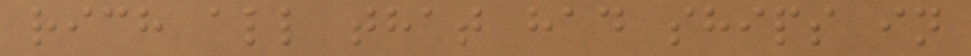rich all that had ships in
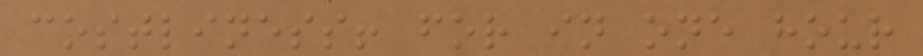costliness! for in one hour
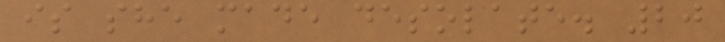is she made desolate. 20
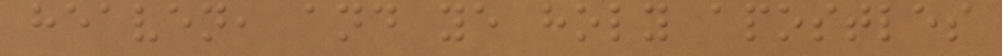heaven, and ye holy apostles
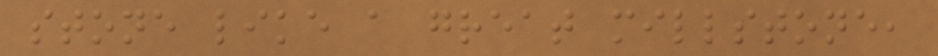stone like a great millstone,
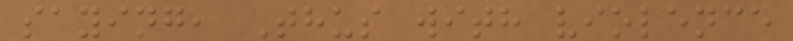saying, Thus with violence
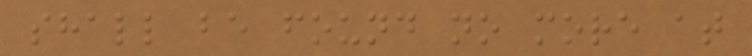shall be found no more at
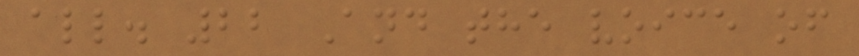all. 22 And the voice of
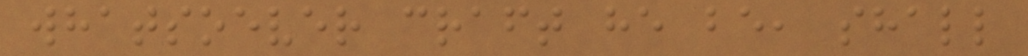whatsoever craft he be, shall
